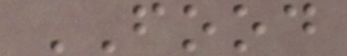FOOD
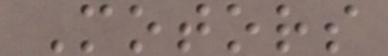Motors
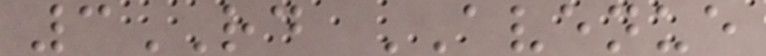3RD AVENUE
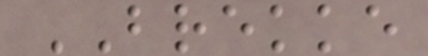BREKKE
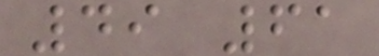49 61
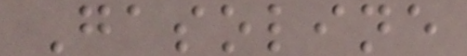Gasoline
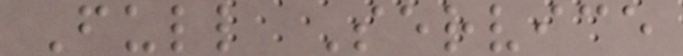Full Service
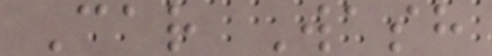Car Wash
